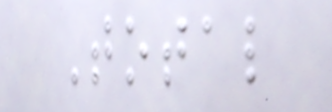Total
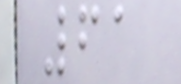61
